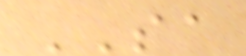SA
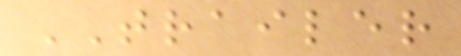TRAILER
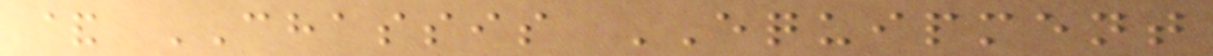& CHASSIS EQUIPMENT
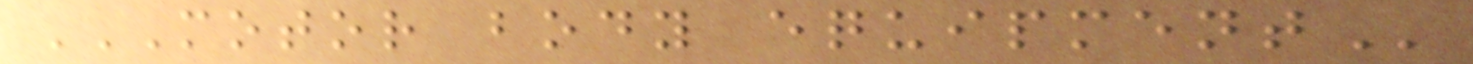MOTOR BODY EQUIPMENT
